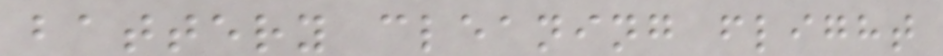battery cleaning flight
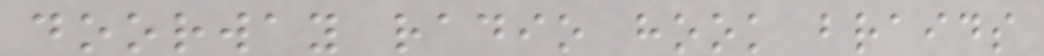doorway radio hook braids
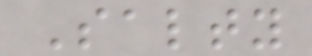Salty
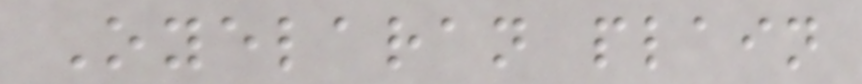Oyelaran plain
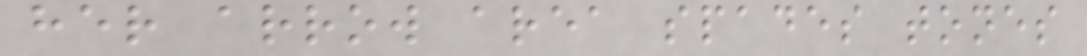her arrow area spades tones
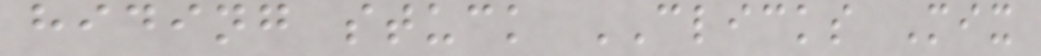hiding stuck CLICKS Mix
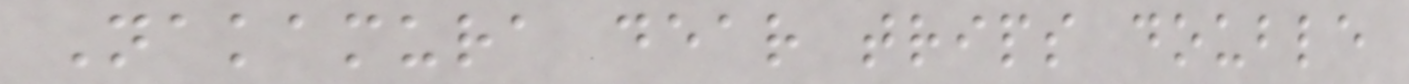Nakamura dear trips double
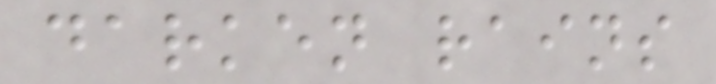darken rains
